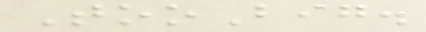TooBig.
